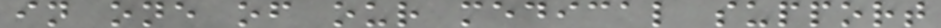in one of our medical support
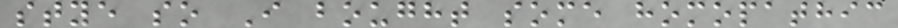stye so I bought some homopathic
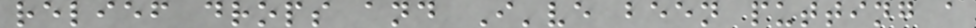relief drops and I've been putting a
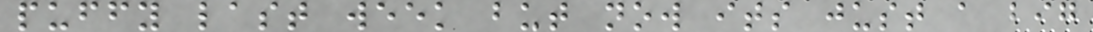puffy last week but now its just a big
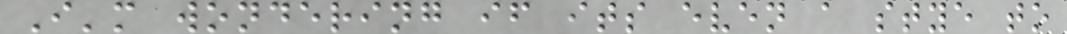I'm wondering if its even a stye to
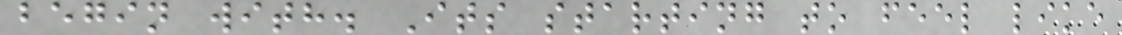begin with. Its starting to feel like
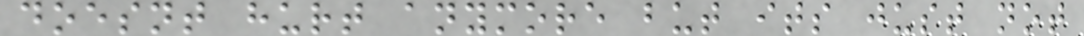doesnt hurt anymore but its just not
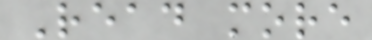Read more
